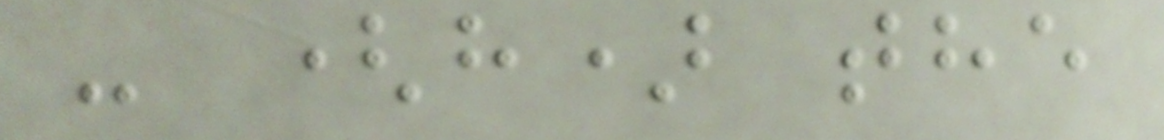- (h) the
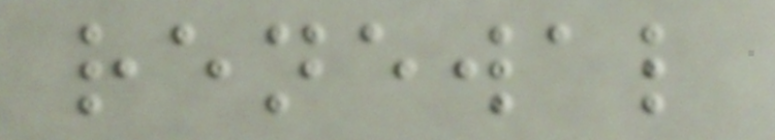renewal
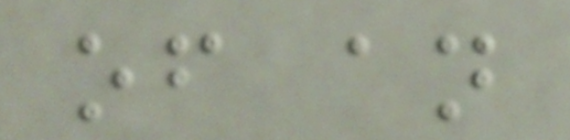of an
